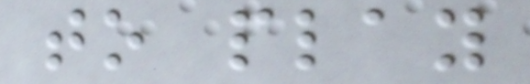to play
